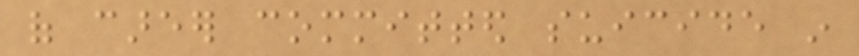of career committed suicide in
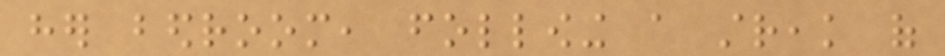her bedroom, following a streak of
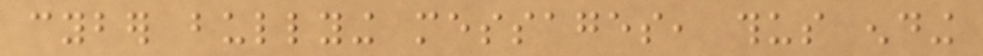cyber bullying messages, thus ending
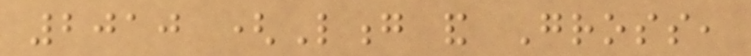2010 (Long and Gross,
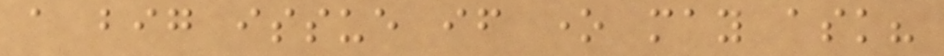a big issue if one may ask?
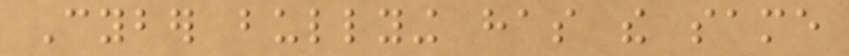Cyber bullying has the same
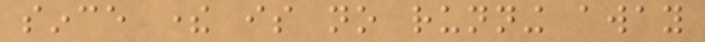since there is no running away
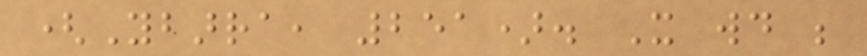(Ybarra, 251). It would be
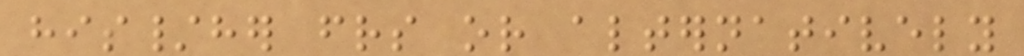his/her friends or alternatively
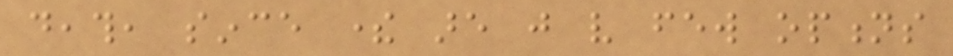death, since there are just very few options
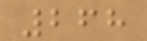268
